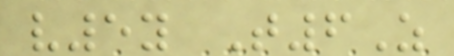v5y T6Z
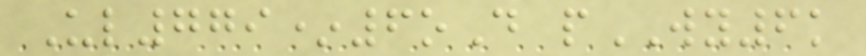Ul779*6oD pWY6k
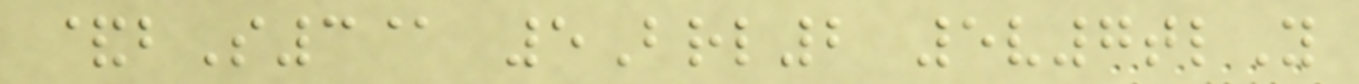&bS3@ 5Brl2 5v7tlY
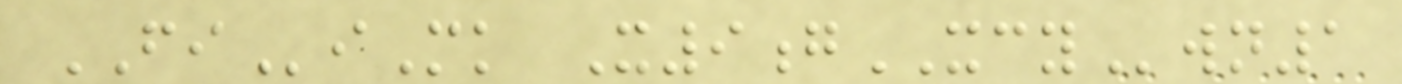FIiMk X9gXCYwn1
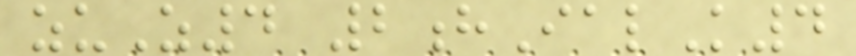zuZ4 2hIalK4
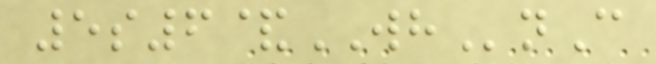5s6&WHnC
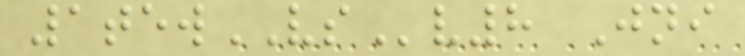1tewVSv8 Jni
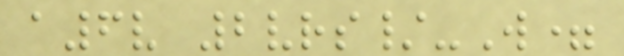a6v 2vrs/-W=
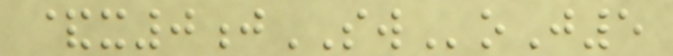&x0jSWoJ5
